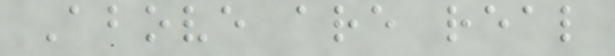Above are real
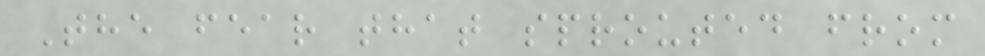The fear that sprouted from
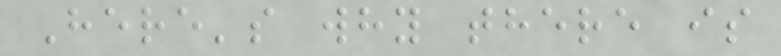Here's why there is
